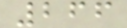266
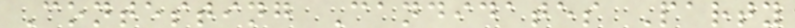Contesting Candidates Party
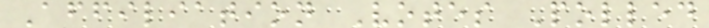Affiliation Votes Polled
